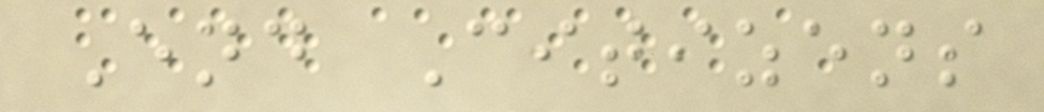End Citizens
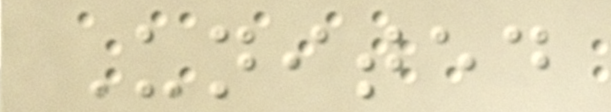United
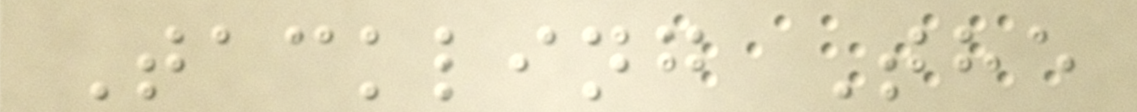Tackling The
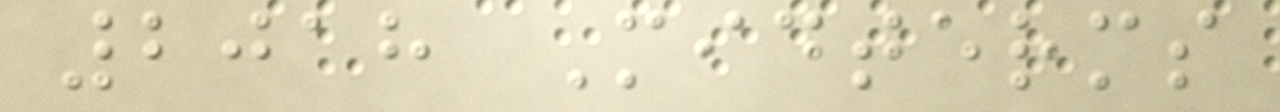2018 Midterms
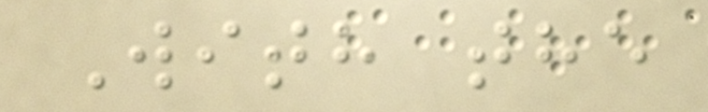With the
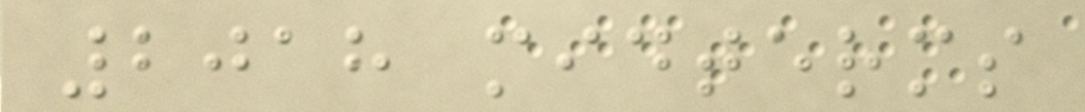2018 midterms
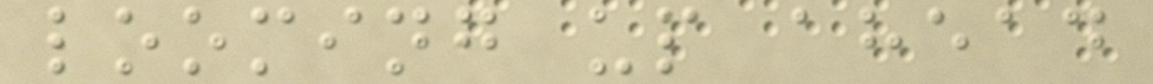looming up ahead
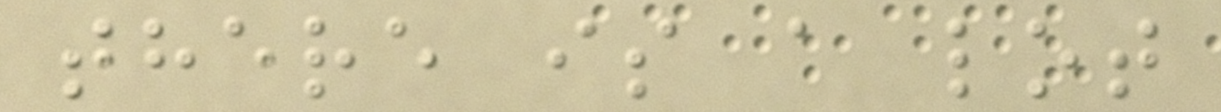there is a lot
